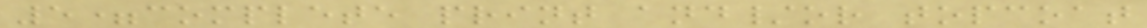5=complete print and/or topcoat
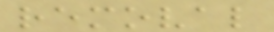removal
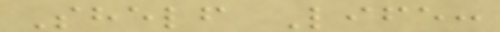Shelf Life:
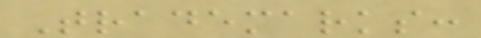Trademarks:
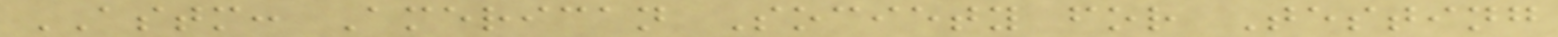ASTM: American Society for Testing
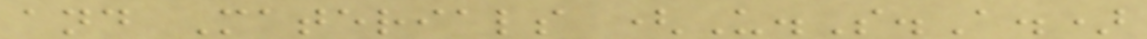and Materials (U.S.A.)
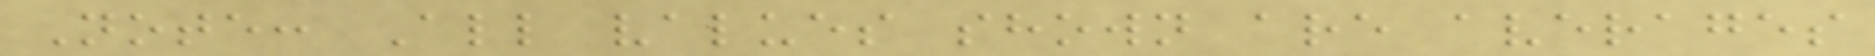Note: All values shown are averages
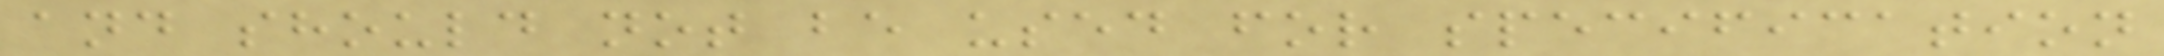and should not be used for specification
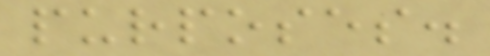purposes.
